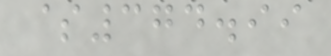$374.99
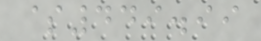$449.99
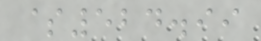$524.99
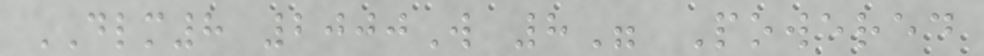DLM8 2000W 8" Powered
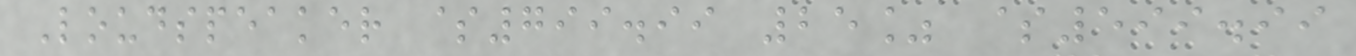Loudspeaker $799.99 25% $599.99
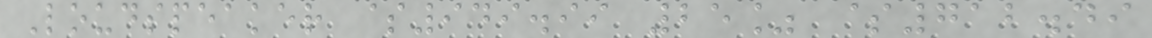Loudspeaker $949.99 25% $712.49
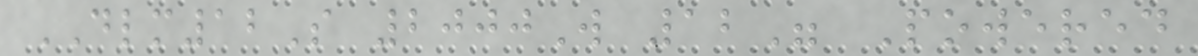DLM12S 2000W 12" Powered
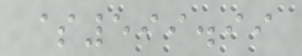$599.99
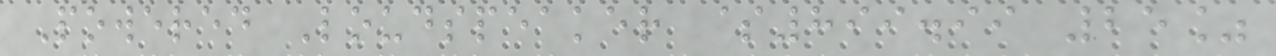Powered Loudspeaker $899.99 25%
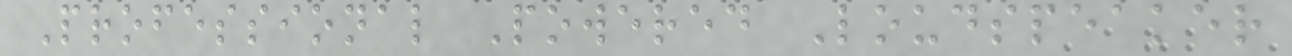Professional Powered Loudspeaker
